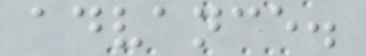advance.
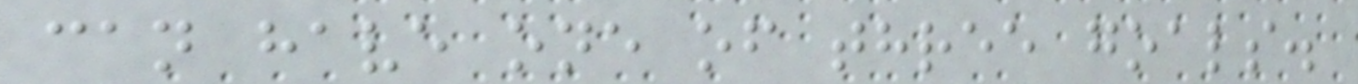can have one of three goals.
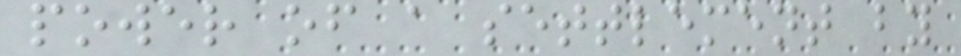power of a settlement by
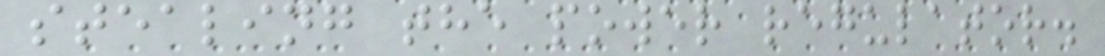stealing the power regulator.
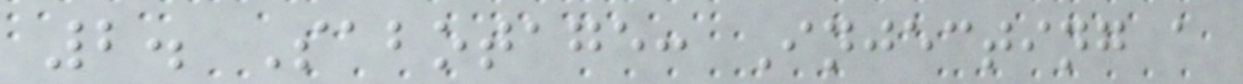2. Sabotage: Injecting a
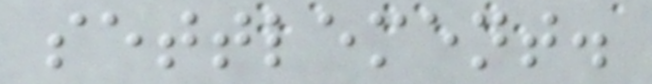settlement.
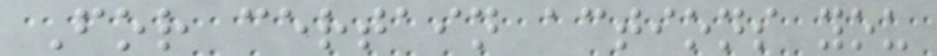For certain actions you
